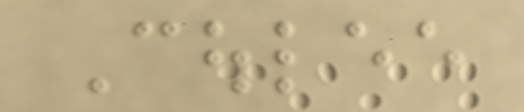Coulee
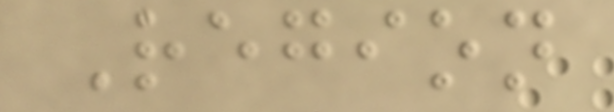Region
